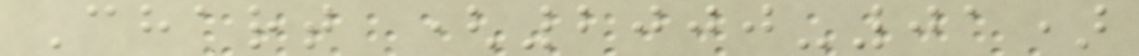Chart (2000-01)
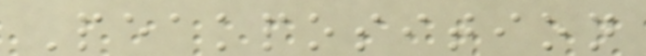Peakposition
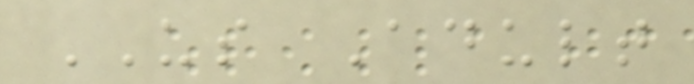US Adult
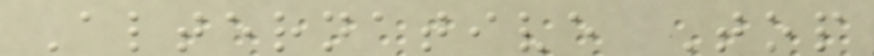Alternative Top
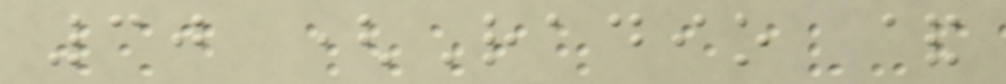30 (Radio &
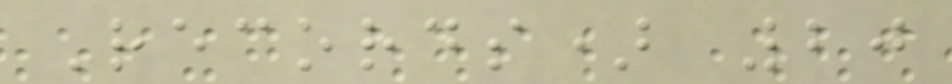Records) 20
